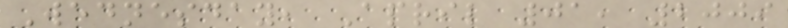Wednesday, April 01, 2009
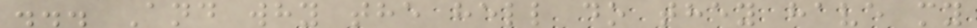... And why the hell do they have my
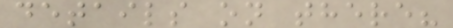details on there?
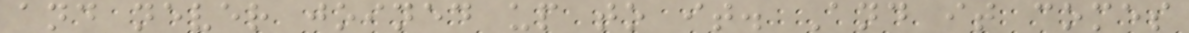and never joined up to it. And it comes
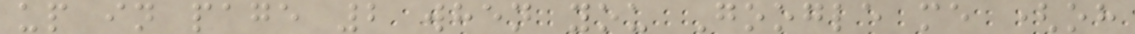up in page 2 when you Google me (oh
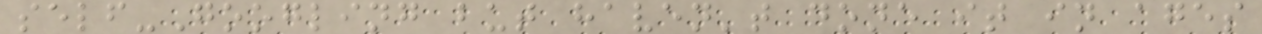self-Googling but haven't done it in ages
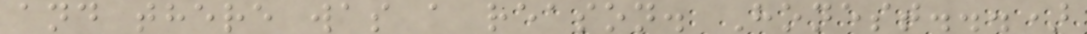and there was a reason. Honest...)
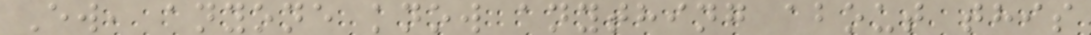Ew, anyone know anything about this
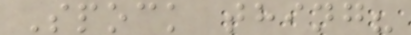Spock thing?
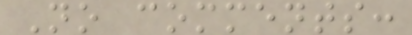No comments:
